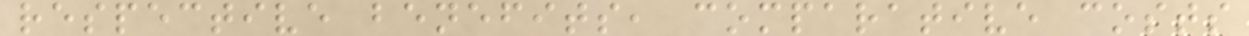respective benefits, comparative costs
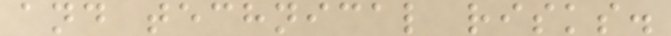and technical risks.
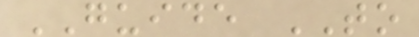GUIDE TO
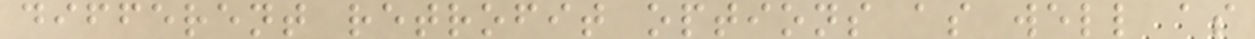different retrofit options as well as
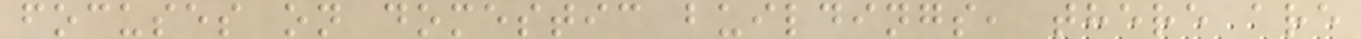focuses on domestic buildings, there are
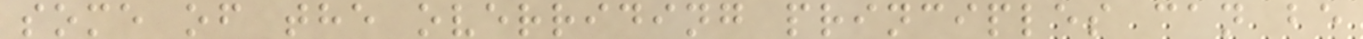some of the overriding principles can be
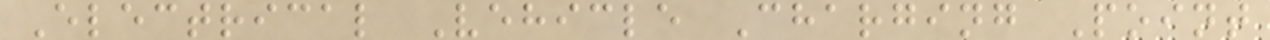Electrical Vehicle Charging Point
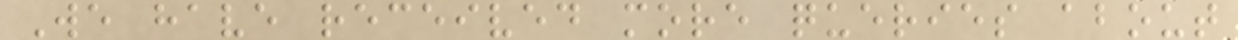We have received more queries about
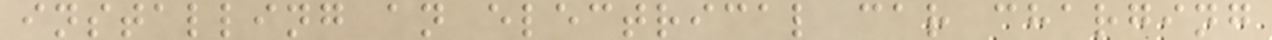installing an electrical car charging
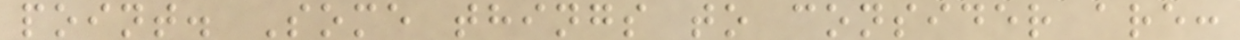point. Some things to consider are:
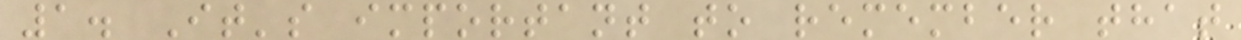1. It's important to remember that
